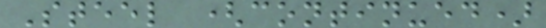Steel (continued)
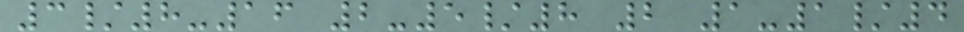3/8-16 2-5/8 2 1-1/4
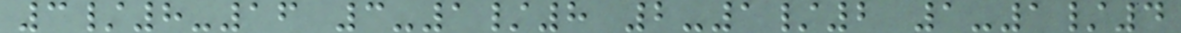3/8-16 3-1/8 2-1/2 1-1/4
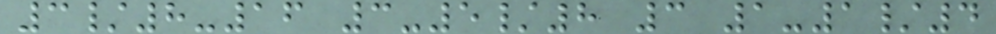3/8-16 3-5/8 3 1-1/4
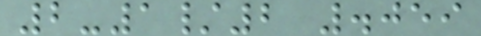2-1/2 .059
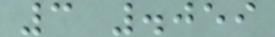3 .059
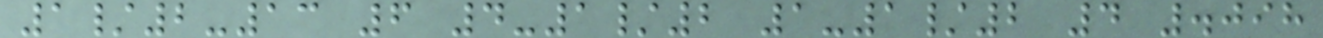1/2-13 6 4-1/2 1-1/2 4 .098
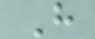H
